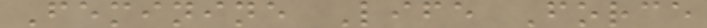Feminine Life Force
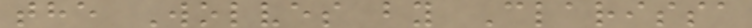the Wolves by Clarissa
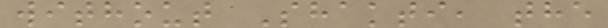without Shakti, the
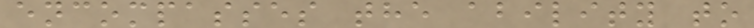encompasses the ability to
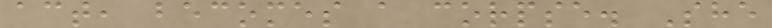act, becomes a corpse. She
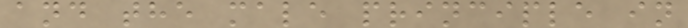and the male principle in
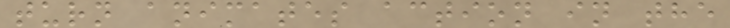turn animates action in the
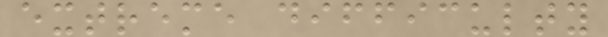extreme difficulty
